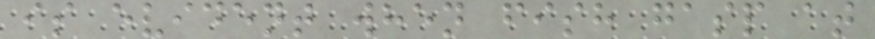is evident when fish gasp at
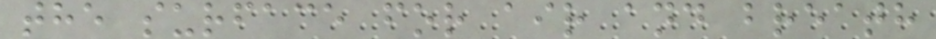the surface for air and breath
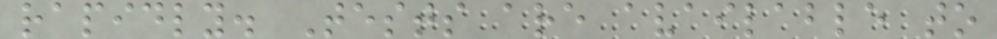rapidly. Tests are available to
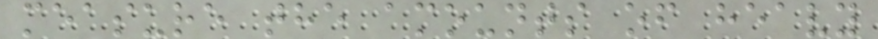measure the amounts of heavy
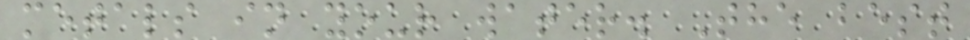metals in your water. The best
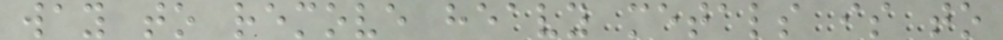way to remove heavy metals is to
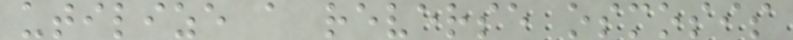utilize a reverse osmosis
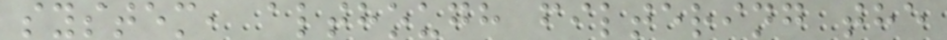system, although filtering the
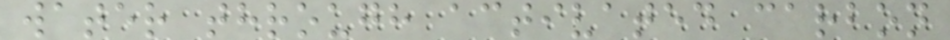water through activated carbon
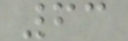63
